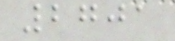2701
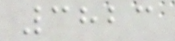3823
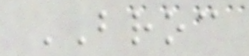BROC
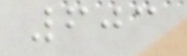603
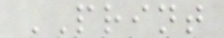PRINT
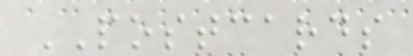POSTCARDS
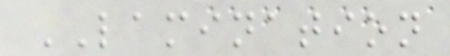LAMINATION
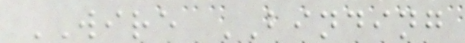WIRE BINDING
